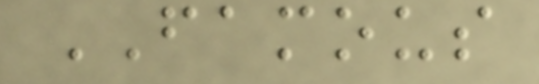FAMOUS
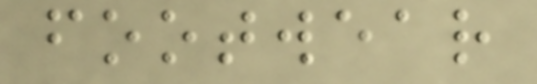footwear
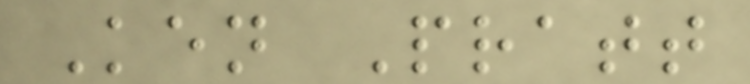Ken Pratt
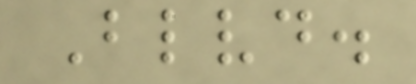Blvd.
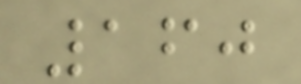160
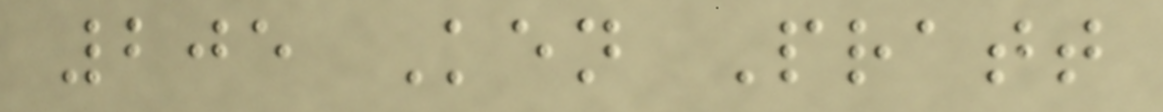205 Ken Pratt
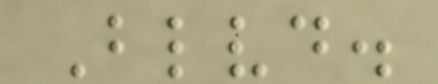Blvd.
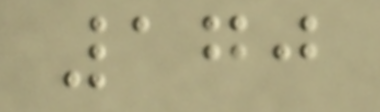170
